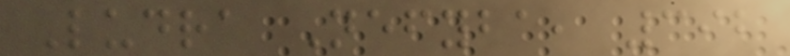Ludra Nefyba, 392
